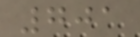701
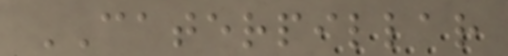CATERPILLAR
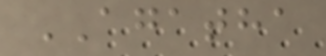AGATHA
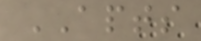APTS
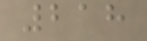218
